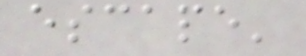escape'
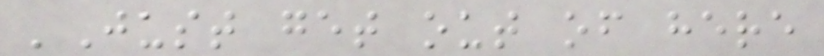'Just get out of here
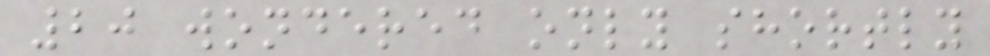20 wondered only shortly
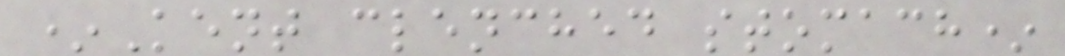*Kent clenched stomach*
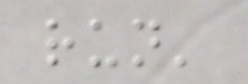run'
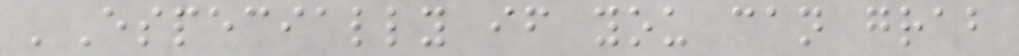'Especially if you can grab
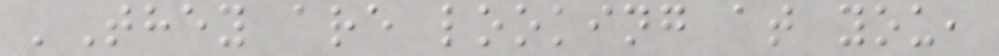'They are looking at you,
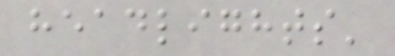headlights'
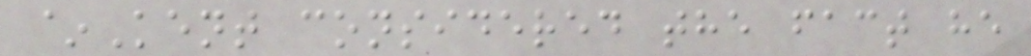~Kent considered the fact he
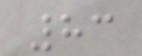83
